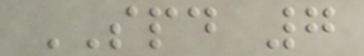SPD 7
